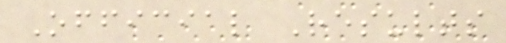Official Results
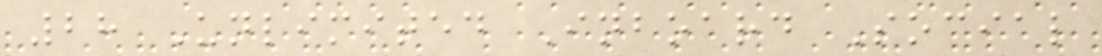28 Unlimited Inboard Social
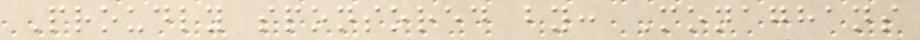Proudly sponsored by: Monaghans
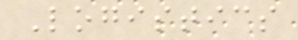Logistics
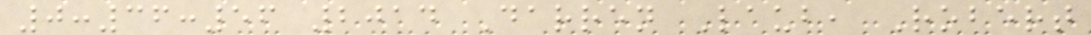0:36:56 2014 Darren Laub, Robert
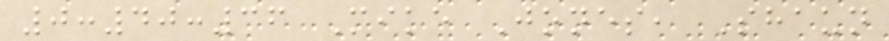0:40:36 Mike Jones, Shaun
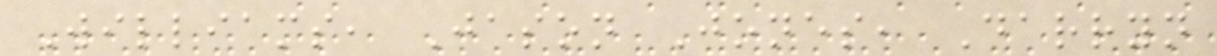Williams, Jason Jones, Darryn
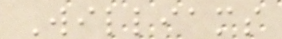Williams
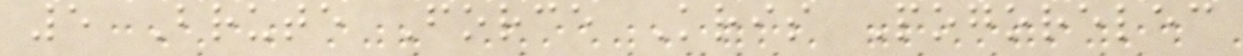5 Brute Force Kris Pogorelec
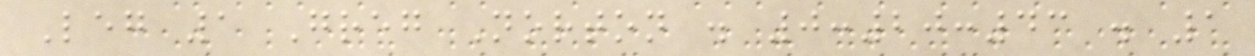Leg 1 Greg Norton . 0:20:43 . 1
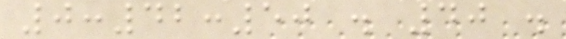0:42:50 . 40 .
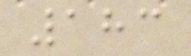183
